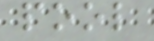pool
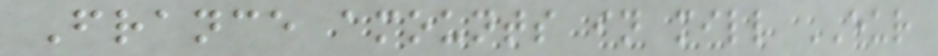France amounts in mill EUR
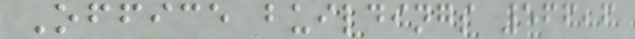Office buildings 566,6
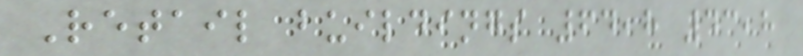Retail buildings 64,8 43,8
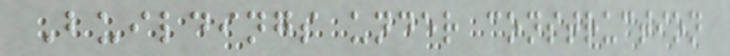Buildings under construction
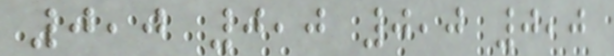0,0 0,0 0,0 0,0
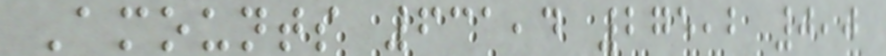Amounts 631,4 275,2 0,0
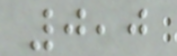0,0
